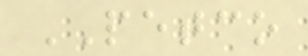PETCO
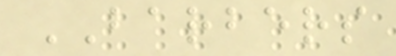BARBERS
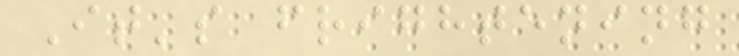It's frightening
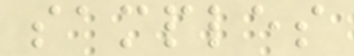samples
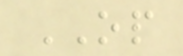OP
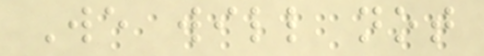We will not
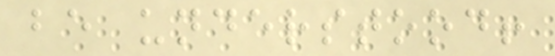be understood!
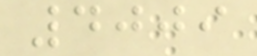4009
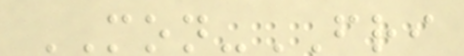MON-FRI
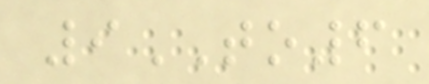9TO6
